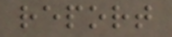report
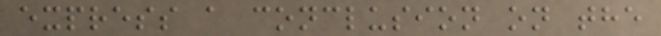express a conclusion on the
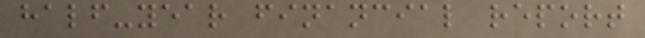half-year financial report
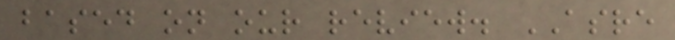based on our review. ASRE
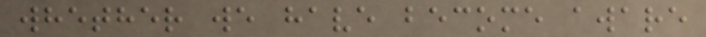whether we have become aware
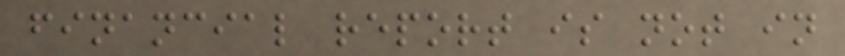financial report is not in
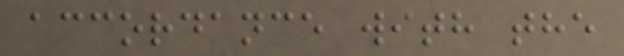accordance with the
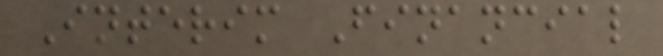Interim Financial
